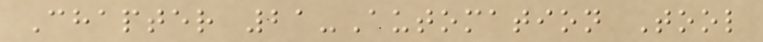Chapter 21-Automation Tool
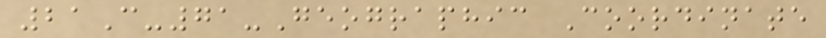21C-71-Geographic Coordinate
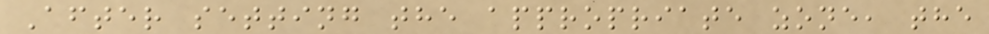After setting the appropriate zone, the
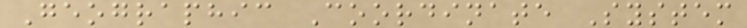Geographic Coordinate System
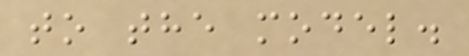to the model.
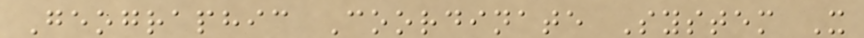Geographic Coordinate System X
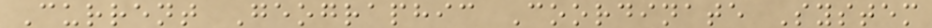Current Geographic Coordinate System
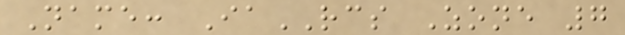Name: IaRCS Zone 7
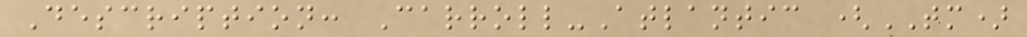Description: Carroll-Atlantic (TM)
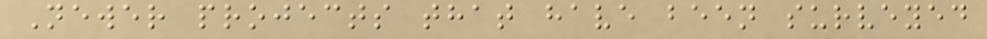Newer projects that have been surveyed
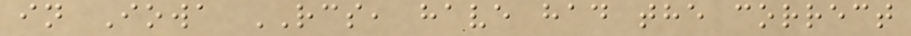in Iowa RCS, have had the correct
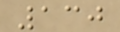130
